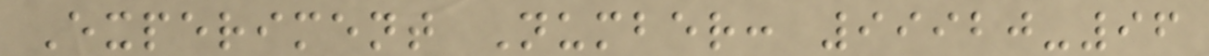Experiment Number: 99920-96
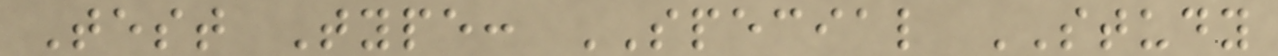Test Type: SPECIAL STUDY
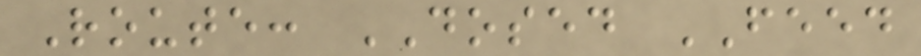Route: DOSED FEED
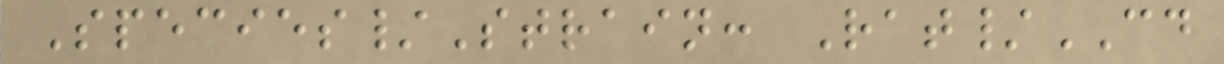Species/Strain: Rat/CD
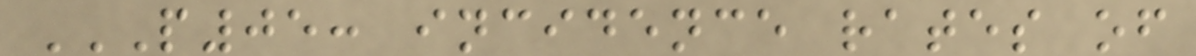P05: INCIDENCE RATES OF
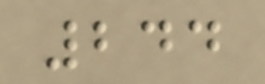244
